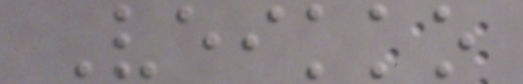Veikko
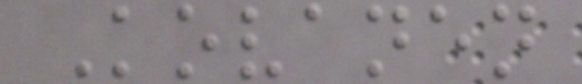Kovanen
